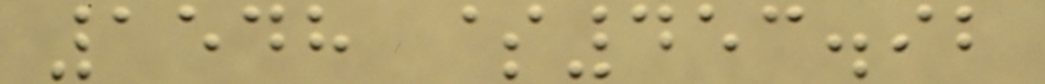1548 $453.92
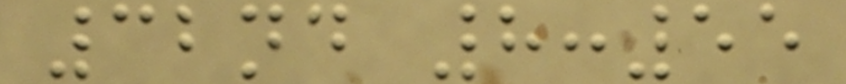32nd 8:55
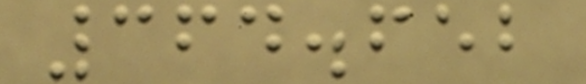364.652
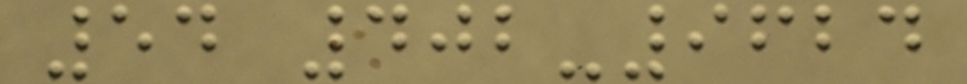54 402-9624
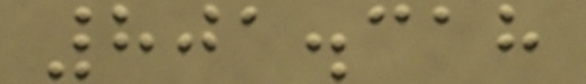801.318
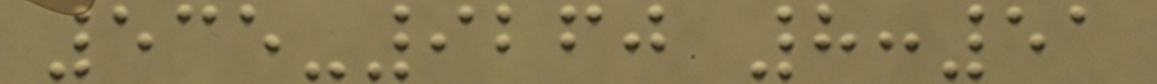535-9260 8:51
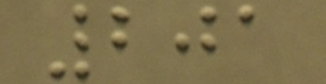201
